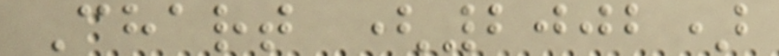Chart (2002)
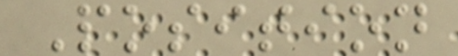Position
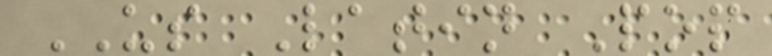US Latin Pop
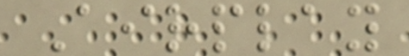Airplay
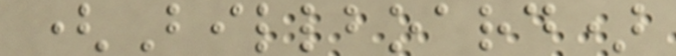(Billboard)
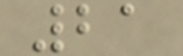21
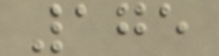175
